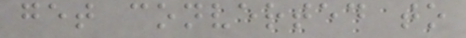get converted to
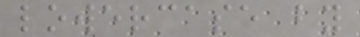lowercase by
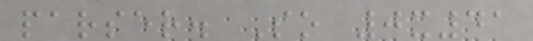parser. So 0x41
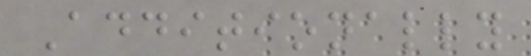Additionally
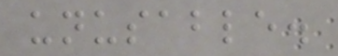unusable.
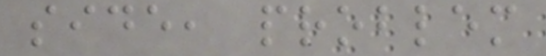side, problem
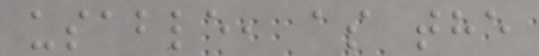usable, as the
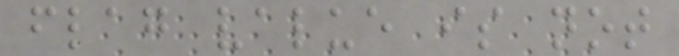flag value is not
